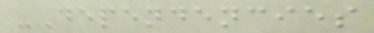-Dependencies
